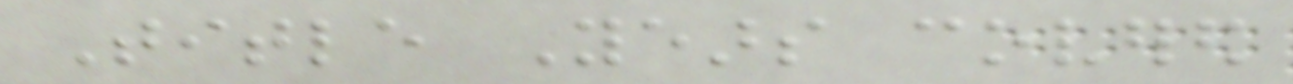Title Years covered
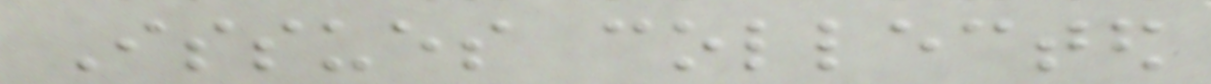Issues collected
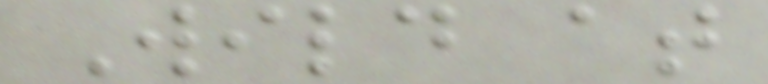Wild at
